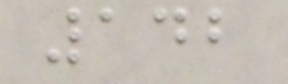142
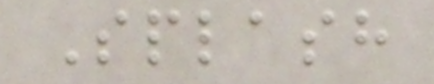Splash
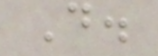D.
